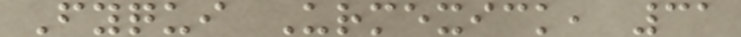Fyqui Urmexick, 31
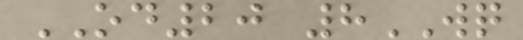OD20 8WQ
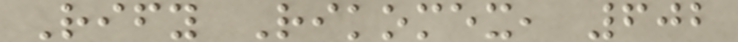Rify Rikomex, 602
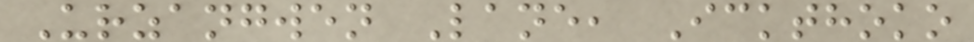Urzangwen Lane, Ickthoko
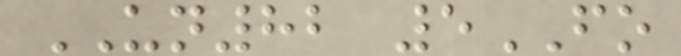UN82 5FO
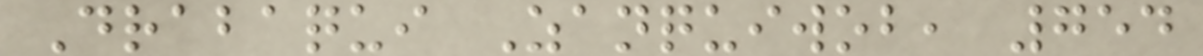Drabaqui Zanquiwob, 754
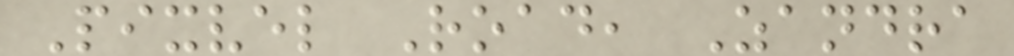Pixvel Road, Zandra
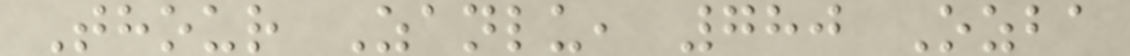Thour Zanlu, 780 Ozba
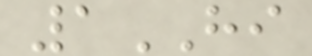1HI
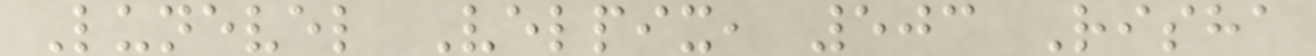Lunevel Velpix, 503 Risha
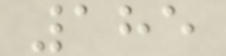185
